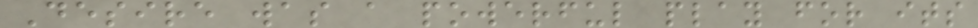Desire was a powerful play for its
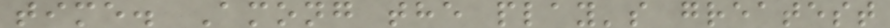time. Among the play's greatest
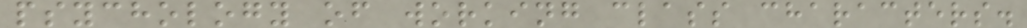psychology of working class characters.
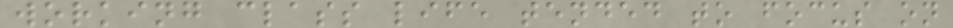working class life tended to focus on
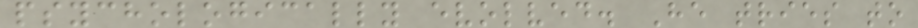psychologically evolved. He tries to
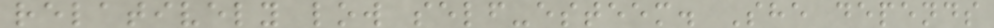relatively low self-esteem. She depends
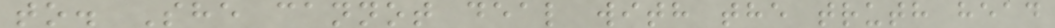to. She cannot deal with the truth head
